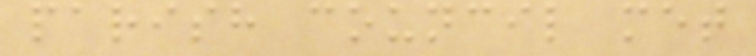parish council met
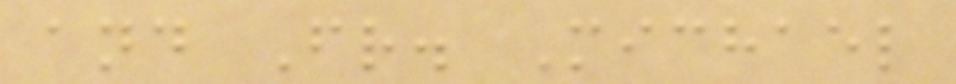and Fr. Michael
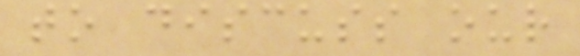to discuss our
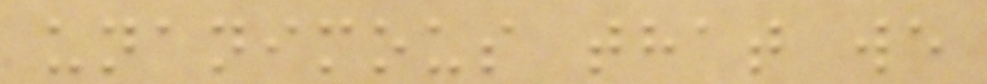unanimous that we
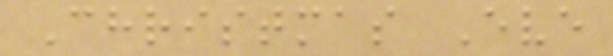Christmas Eve
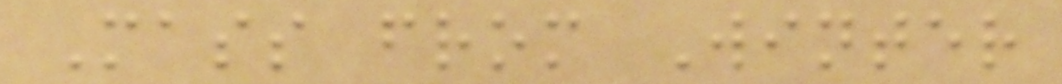Mass from Winter
